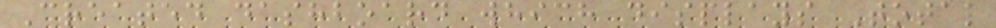Created dashboard which displays Total
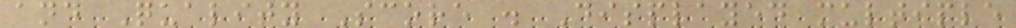and Quality Score . Displayed multiple
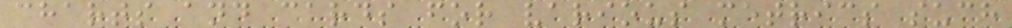charts and cards for various metrics such
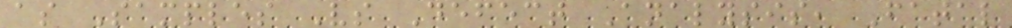as Samples Vs Defect Analysis, Fatal
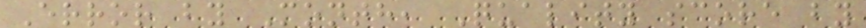Error by Month, Quality score by
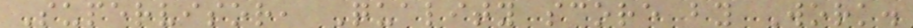Supervisor, Quality score by Work.
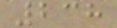238
